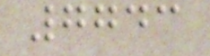7743
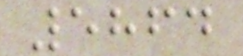5864
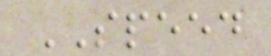SPEED
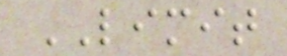LIMIT
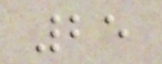25
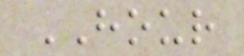HOUR
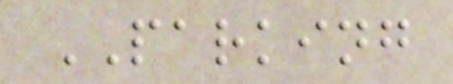PARKING
